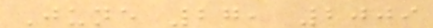June 27, 2009
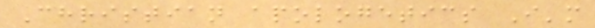Christian apologetics I'm
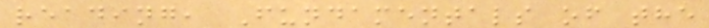reading, Fundamentals of the
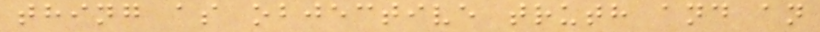thing as objective truth and an
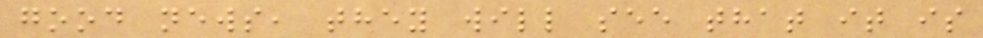good news, they will see that it is
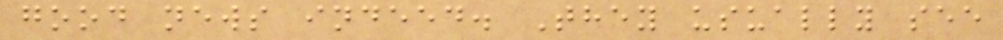good news indeed. They usually see
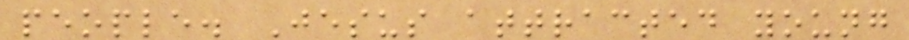people. Jesus attracted young
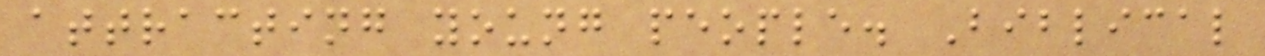attracting young people. Biblical
